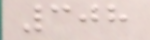308
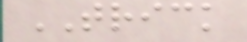TRICK
